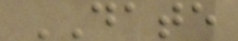DATE
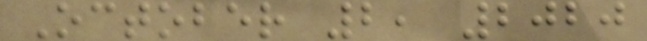October 2, 2020
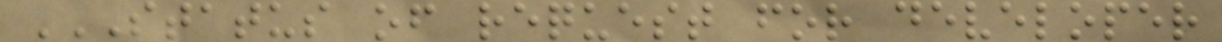STATUS OF REQUEST FOR DEVELOPER
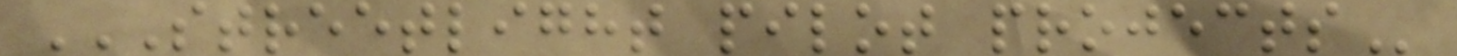STREETLIGHT PILOT PROJECTS
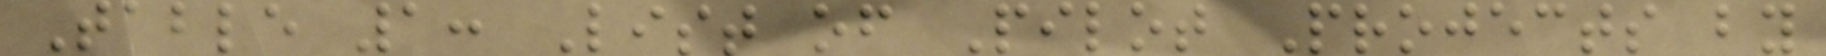Table 1: List of Pilot Projects by
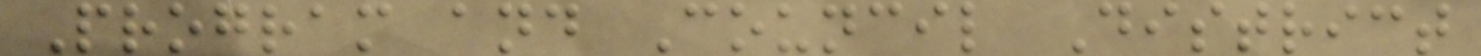Program and Council District
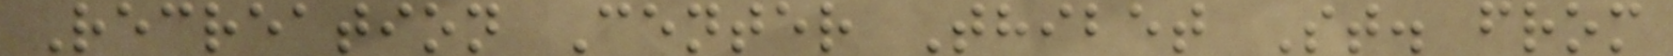Recreation Center Thibet St. from
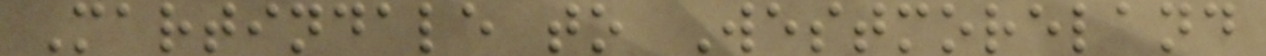Martindale to Westmoreland
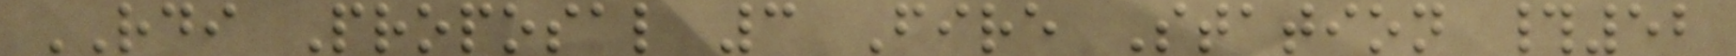RDI Proposal 3 Fire Station #52
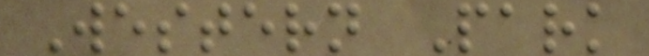Western Park
